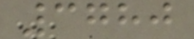3780
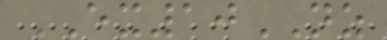EX10NZ
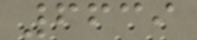6639
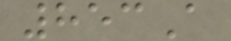853A
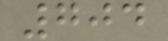704
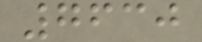7630
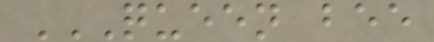QUEEN BEE
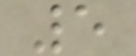5
